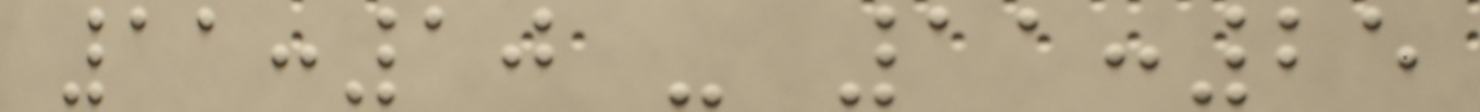11:10 - 11:25
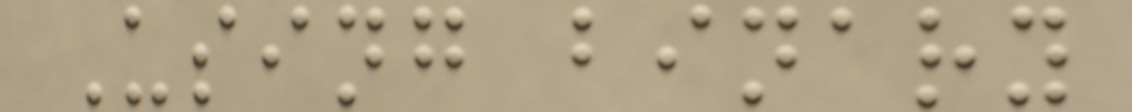Using binary
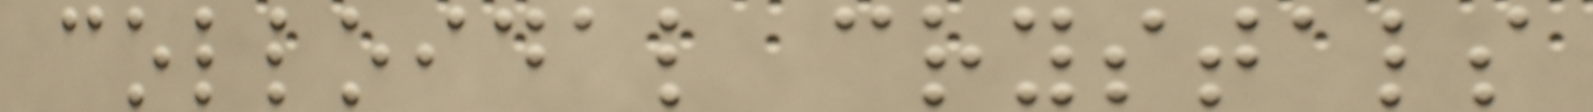colloidal crystals
